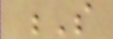S
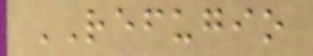REFUGIO
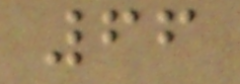66
